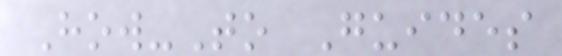How-To Guides
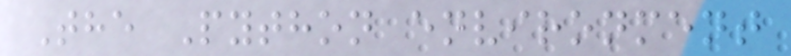The Python environment
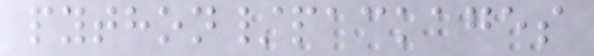python/packages
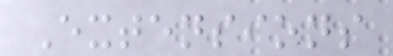Extensions
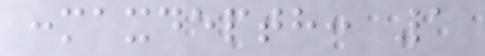:maxdepth: 1
